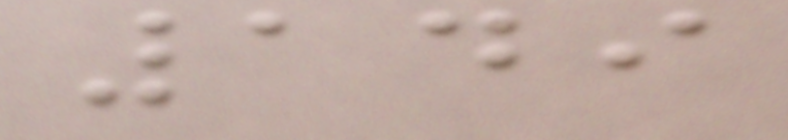149
